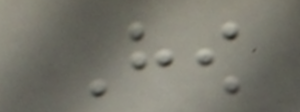How
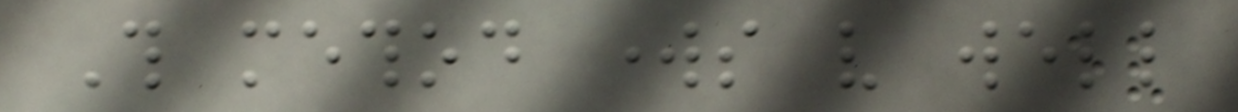This method works very well
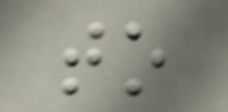to
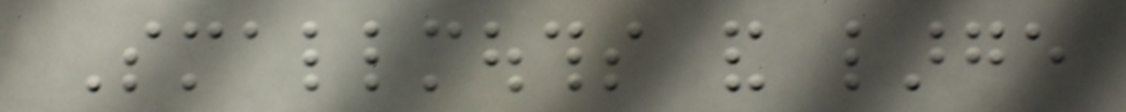Smallmouths and large
